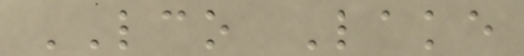LCO Lake
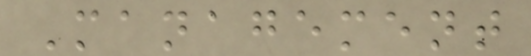Management
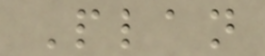Plan
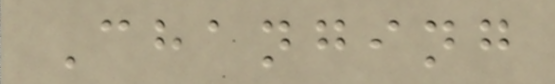Changing
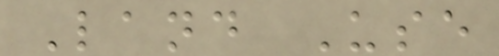Land Use
